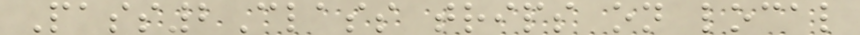Pass2Class trips on local
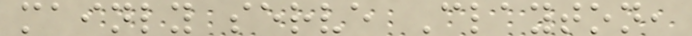mainly serve Clayton,
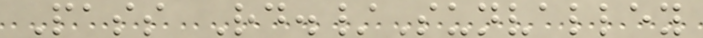Pass Rd./Sunvalley
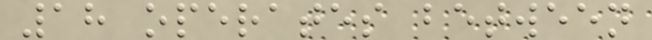18 operates between
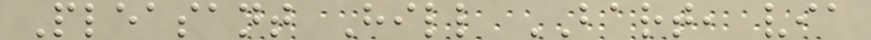Pleasant Hill BART, via
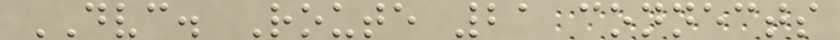DVC. Route 21 connects
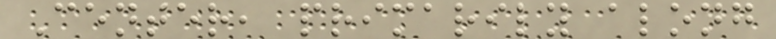Center, primarily along
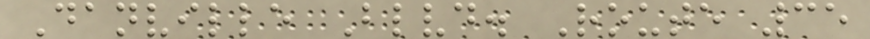Danville Blvd. Route 35
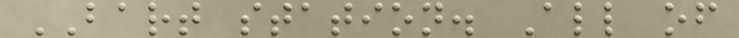BART station. All of
